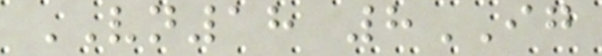VN18 8IG
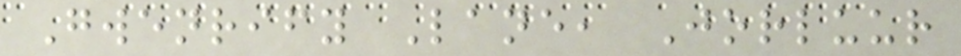Gwenrify Lane, Jorluur
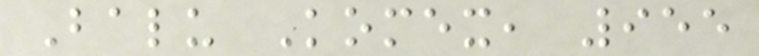Balu Komex, 955
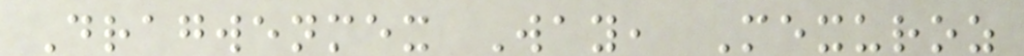Dragwenmex Way, Mexuroz
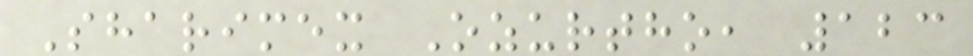Sharimex Ozurtho, 123
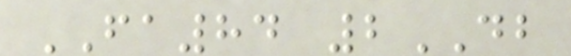FA84 2DB
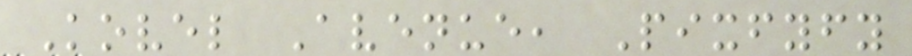Kovel Avenue, Pixfyfy
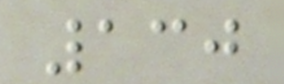130
